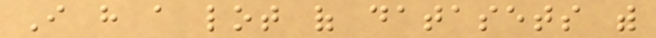I have a lot of datasets with
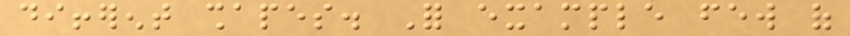different shapes. For example few of
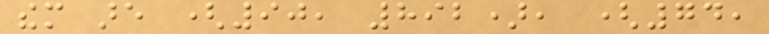them are (90, 892), (74,
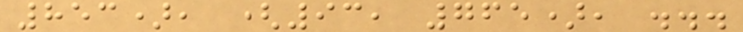853), (93, 765), ...
